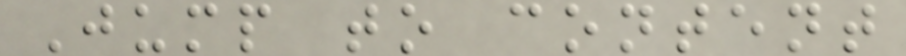Jump to content
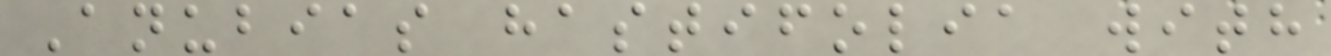Anubias hastifolia with
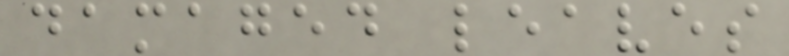damaged leaves
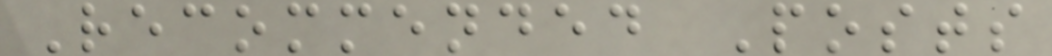Recommended Posts
